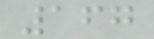167
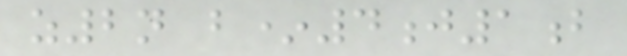z2n b*4j1b
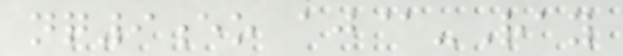nq9eo aj@-Ray
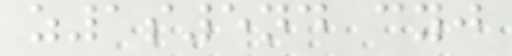z1s5nd cyj
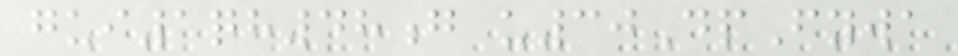gui1qh48g u30DpFywa
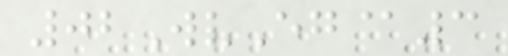02WvEg@3
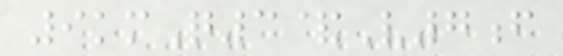9kmQ3&V7f
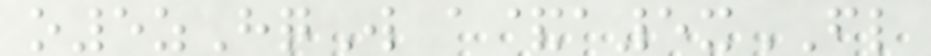o5zHqW a&a5xFL
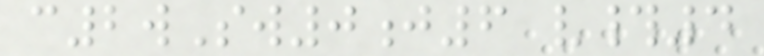c2wSw0j6 v#4
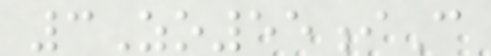3Zo55iC
